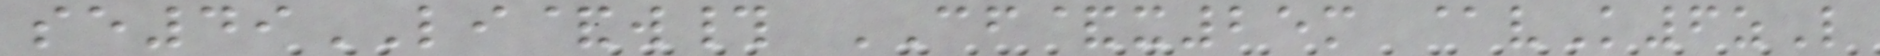se49LI&w# CF&x25m @vK6zL
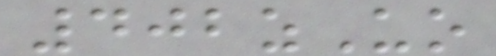402zUo
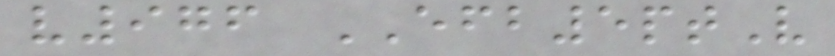v976 EFB5ptV
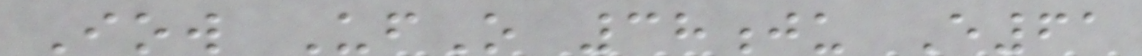Iow UfO 38ju E61
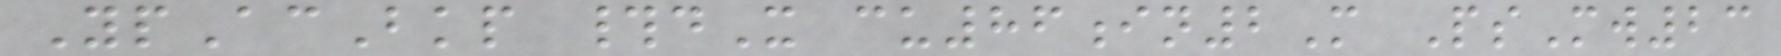YpAcBkp #dX cu86in2M PsMw23
